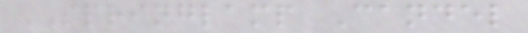SPRINGLAMP Candel
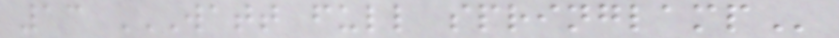13 WATT FULL SPRINGLAMP
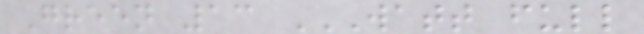Green 13 WATT FULL
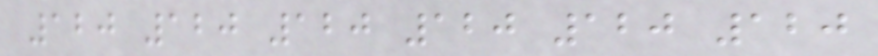120 120 120 120 120 120
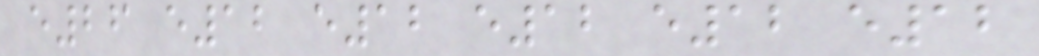e26 e12 e12 e12 e12 e12
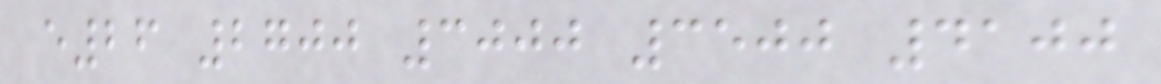e26 2700 3000 3500 4100
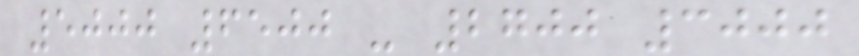5000 6500 - 2700 3000
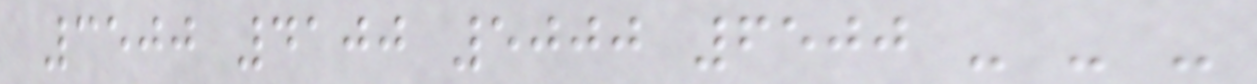3500 4100 5000 6500 - - -
